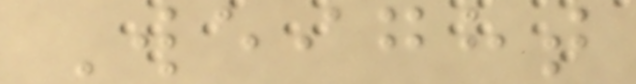Weight
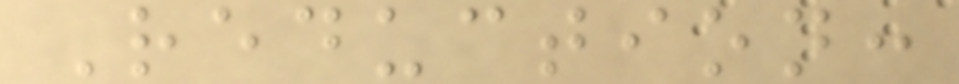Reduction:
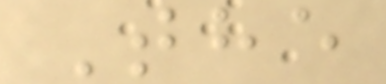The
